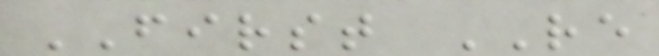FIRST RE
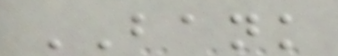BANK
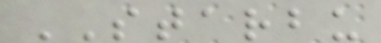STARBU
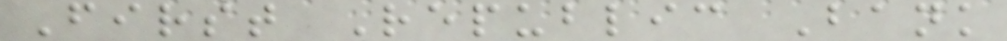First Republic Bank
